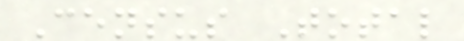Census Total
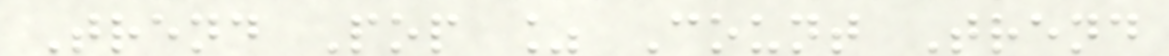Trend Pop % Count Trend
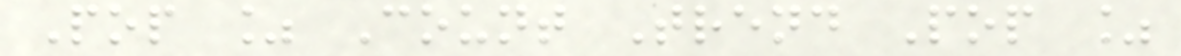Pop % Count Trend Pop %
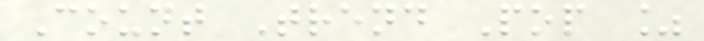Count Trend Pop %
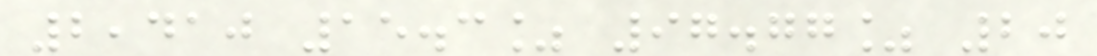2,410 15.3% 97.77% 20
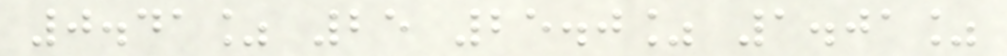0.41% 25 25.0% 1.01%
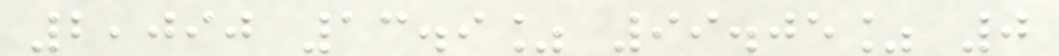2,090 13.9% 99.05% 0
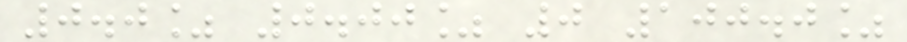0.0% 0.00% 0 100.0%
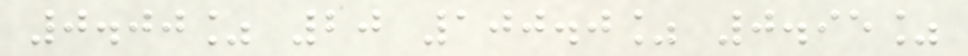0.00% 20 100.0% 0.95%
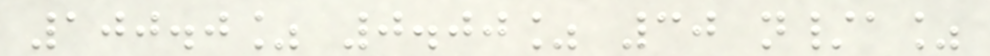100.0% 0.00% 30 n/a%
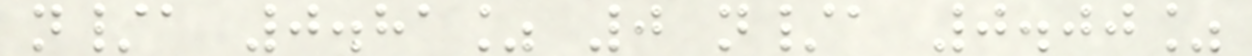n/a 0.81% 0 n/a 0.00%
